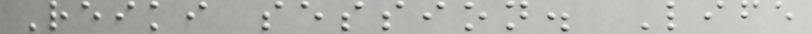Reiki session. Life
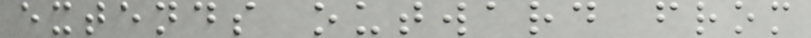extends outward from
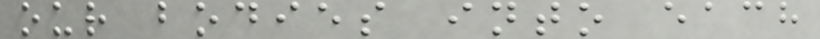our bodies into each
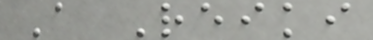A Reiki
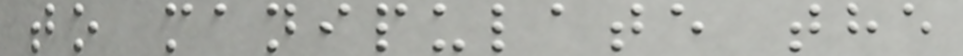to manipulate the
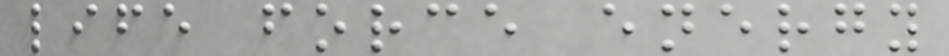life force energy
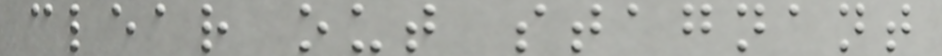clear out stagnant
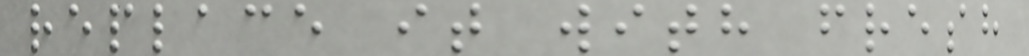replace it with fresh
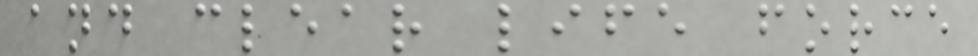and clear life force
